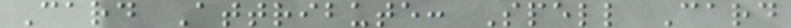Card Attribute: Spell Card
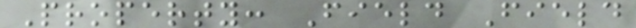Property: Field Field
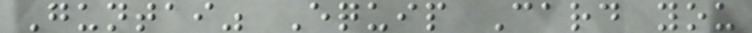Guntai" Equip Card you
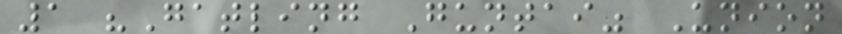1 "Gatling Guntai" Union
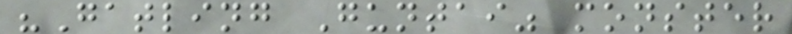"Gatling Guntai" monster
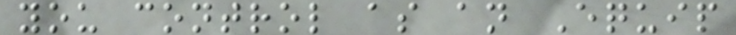you control as an Equip
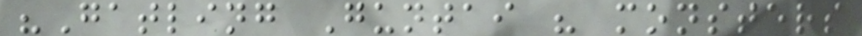"Gatling Guntai " monsters
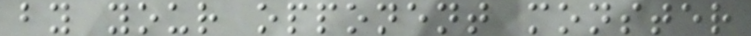by your opponent monster
